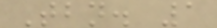Tbn. 1
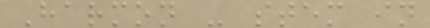Harmon - stem in
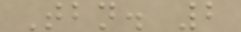Tbn. 2
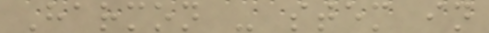Harmon - stem in
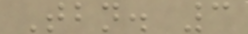Tbn. 3
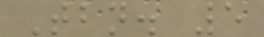Tbn. 5
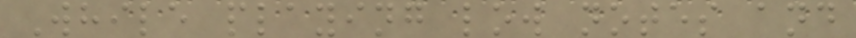While playing low notes and
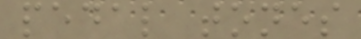pedal tones
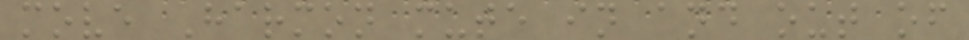move Harmon mute in and out of
